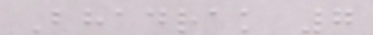Bhadrak 7
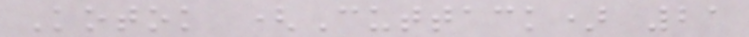Kotok (Cuttack) 21
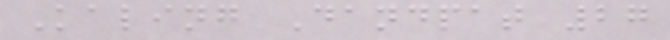Kaling Dandpat 27
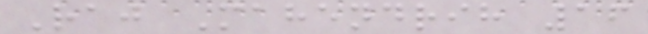Raj Mahendrih 16
